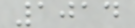1014
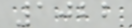1022
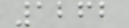1262
